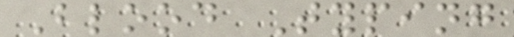Blood Typing
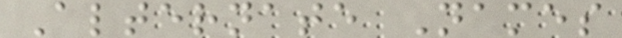Alternate Names
